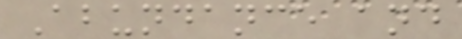Abundance and
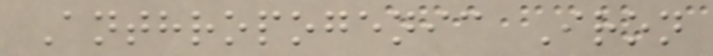Anthropogenic Iron
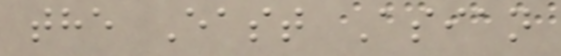the East Asian
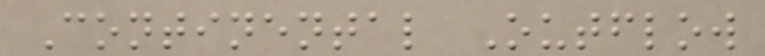Continental Outflow
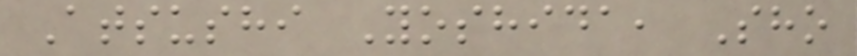Atsushi Yoshida, Sho
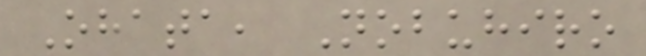Ohata, Nobuhiro
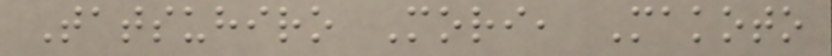Tatsuhiro Mori, Makoto
